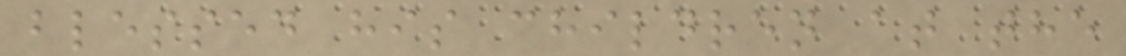blessed his children at the
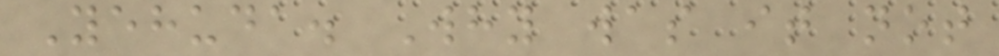Yehuda. Why was it not
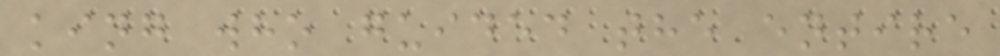king who guided the entire
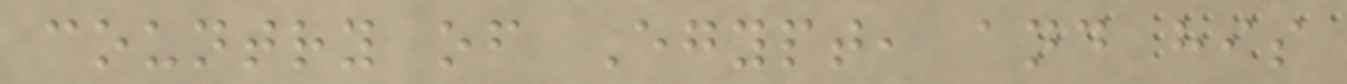country of Egypt, and his
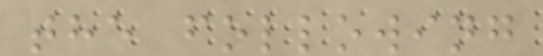the following
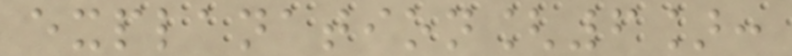explanation[6]:
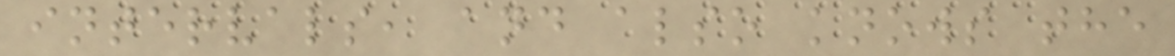intervals, and also knows the
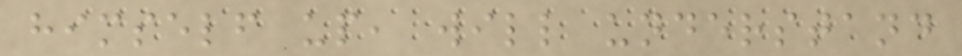himself up, will understand
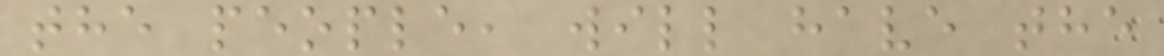the people, will have the
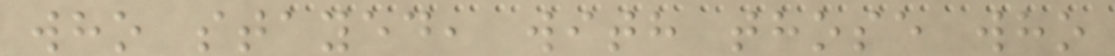who stayed, with those who
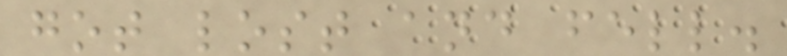got lost and fell.
